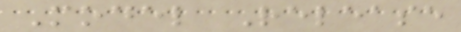Model Release
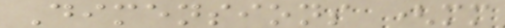Dimensions (mm
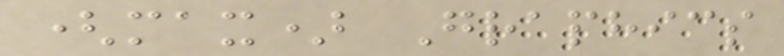(max) Graphics
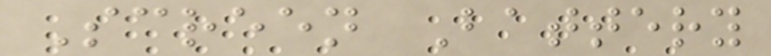Screen Battery
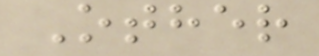Other
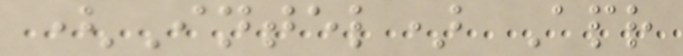(Intel) Apr
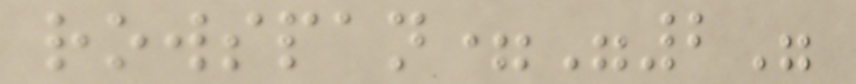rowspan="2"
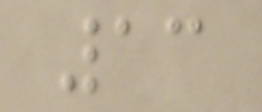13
